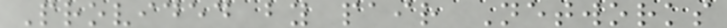Provided by pair Networks
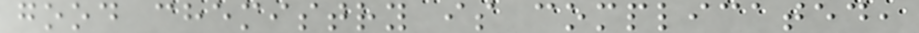good chemistry is complicated,
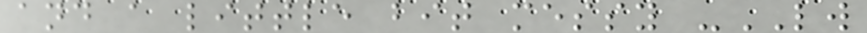and a little bit messy -LW
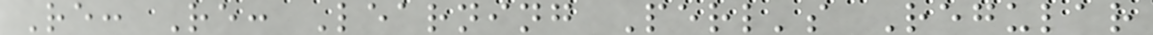Re: Re: Learning Perl's Regular
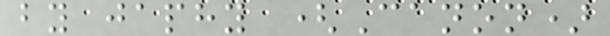by japhy (Canon)
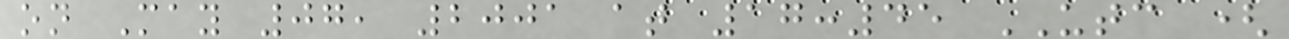on May 07, 2001 at 17:45 UTC (
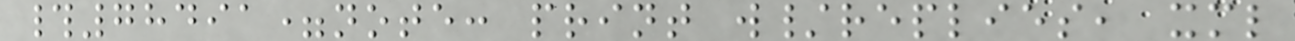#78491=note: print w/replies, xml
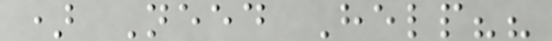) Need Help??
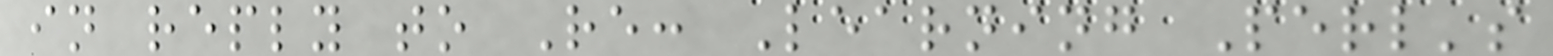in reply to Re: Learning Perl's
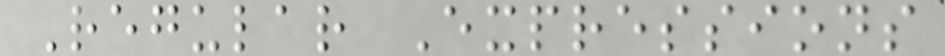Regular Expressions
